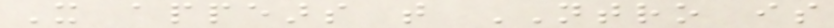It appears that NTRO is
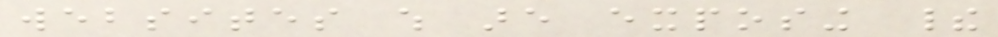websites which are exposing their
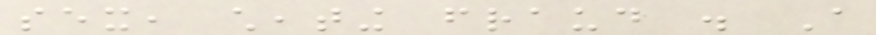sex, cheating fraud . A
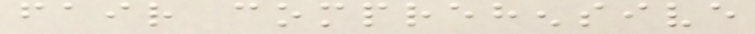fair comprehensive
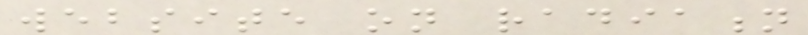website on radiation
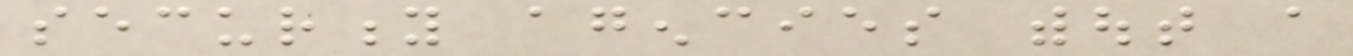security agencies without a
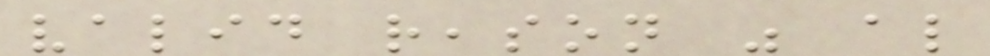valid reason was also
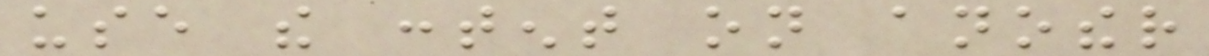use the content on another
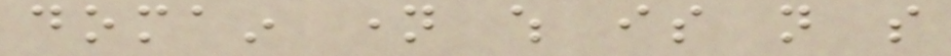domain name which is not so
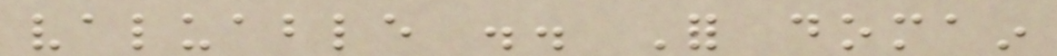valuable .. For domain
